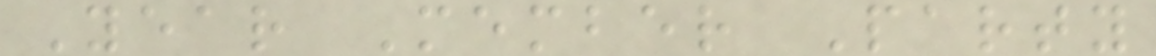Year Member Party
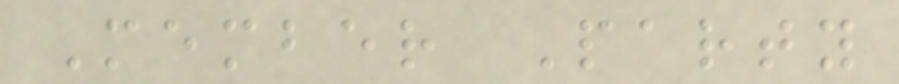Member Party
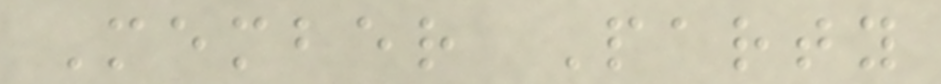Member Party
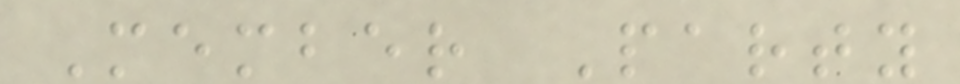Member Party
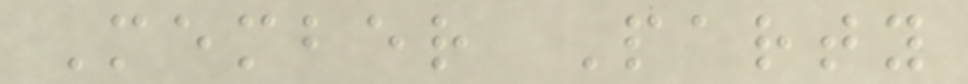Member Party
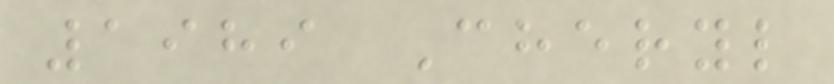1989 Cheryl
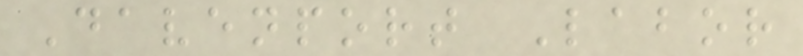Davenport Labor
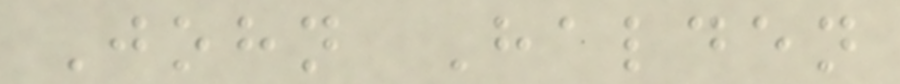John Halden
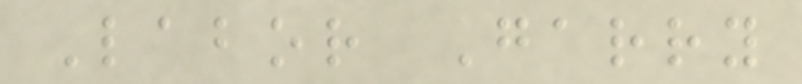Labor Garry
